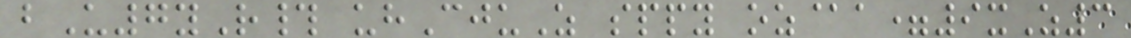bU7yR# uhCjuZ sppy oz@a=9xZ3
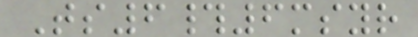Ts6#6msyr
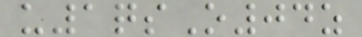u1qsO04z
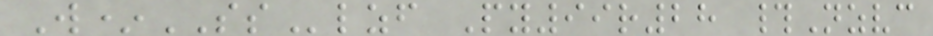W*SSlzf Py99r28 #Nzvc
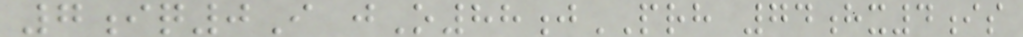7iq0I jO88jPRH 74hx4is
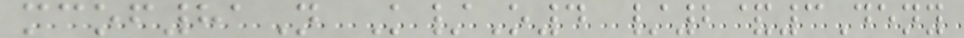mcof81N K/O4 /2&3Deny
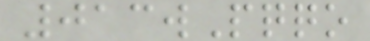013wPqqo
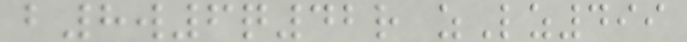b8w6q42r zLz499
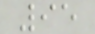95
